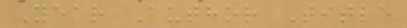Year Author Title
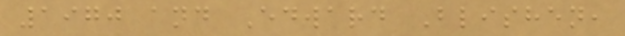1970 and Edward Blishen,
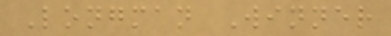Longman Winner
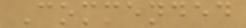Commended
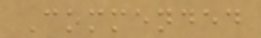Commended
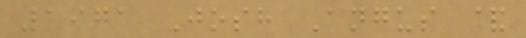1971 Josh Angus &
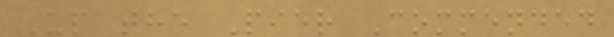Up the Pier Commended
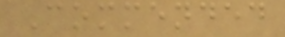Commended
